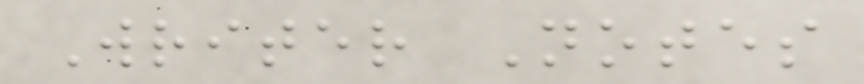Writer Notes
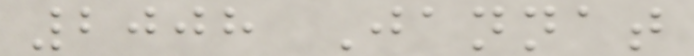2008 Jannat
